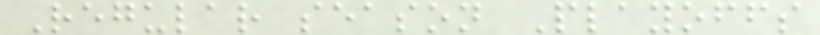Regular season Playoffs
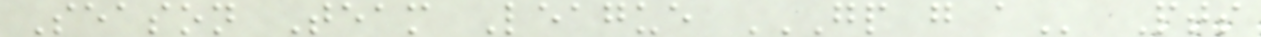Season Team League GP G A Pts
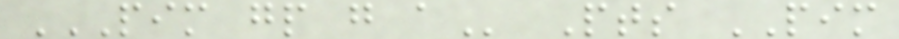PIM GP G A Pts PIM
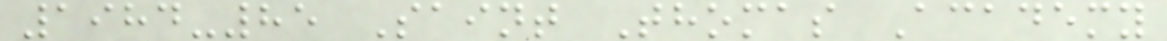1984-85 Saint Thomas Academy
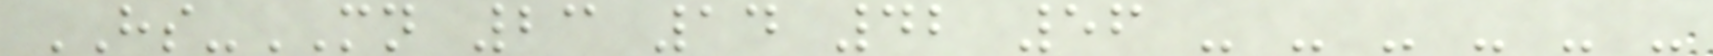HS-MN 23 14 42 56 - - - - - -
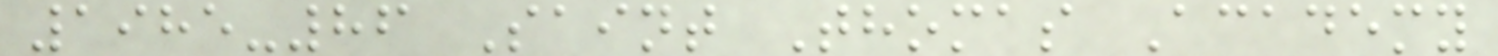1985-86 Saint Thomas Academy
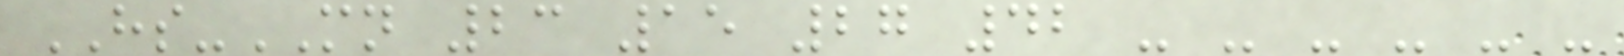HS-MN 23 15 27 42 - - - - - -
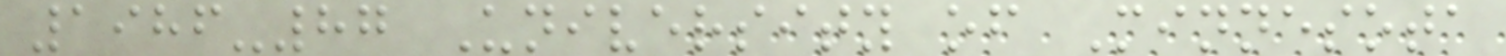1986-87 University of Minnesota
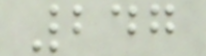247
